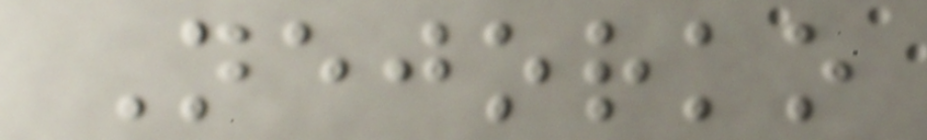Nejorko
